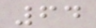64
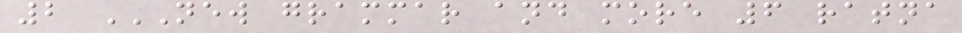2 NEW GRAMMAR AND MORE 6 RATNA
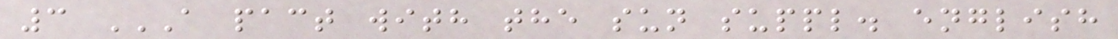3 A PACT WITH THE SUN SUPPL. ENGLISH
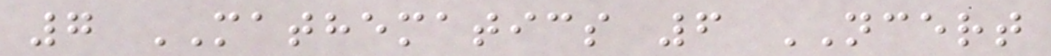7 MATHEMATICS 6 NCERT
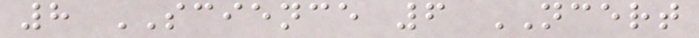8 SCIENCE 6 NCERT
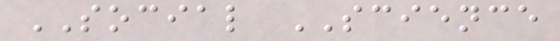SOCIAL SCIENCE
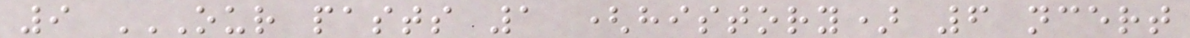9 OUR PASTS 1 (HISTORY) 6 NCERT
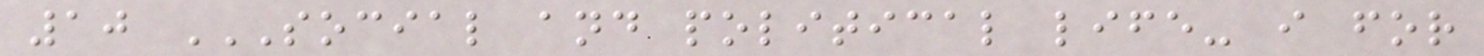10 SOCIAL AND POLITICAL LIFE- I FOR
